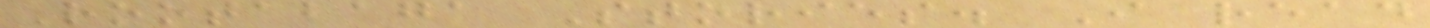Rootabaga Stories. I read
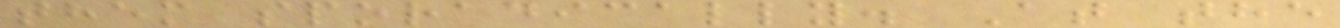them sporadically. At the
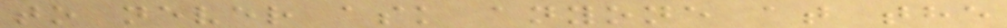to never ask anyone at the
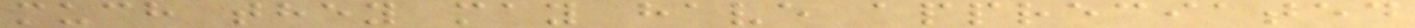much they may have appreciated
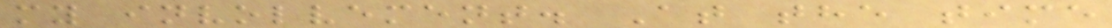my involvement. At the time
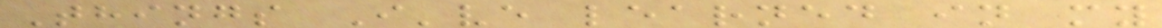Things I've learned in my
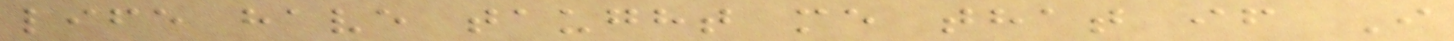life have taught me that if I
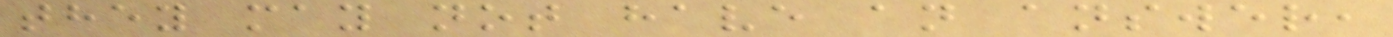they may not have an answer,
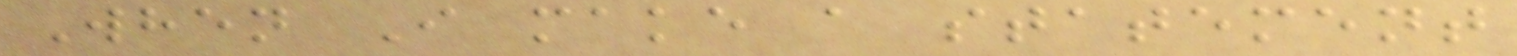When I make a statement
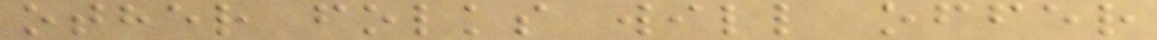other folks will offer
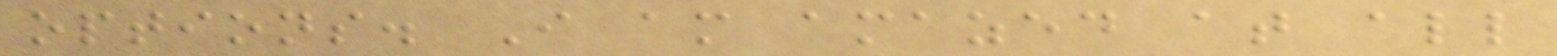options. I am amazed at all
